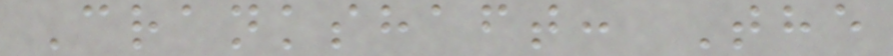Crankshaft: The
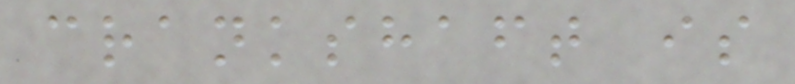crankshaft is
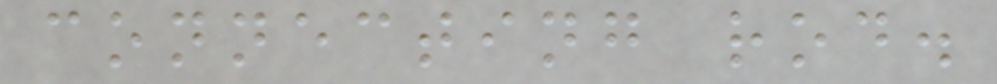connecting rod.
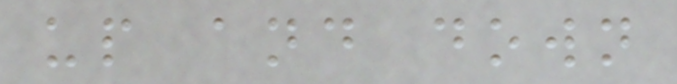up and down
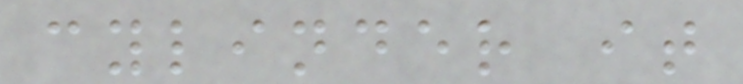cylinder it
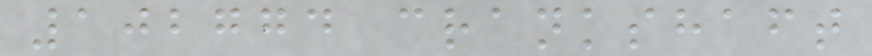102774 crankshaft
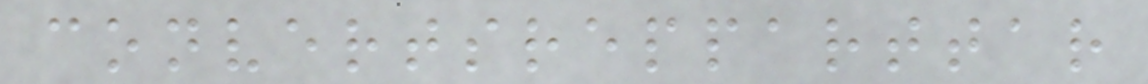convertsrepparttar
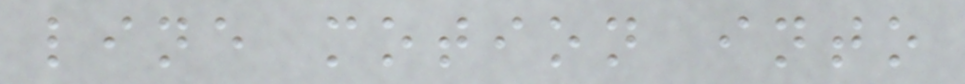line motion into
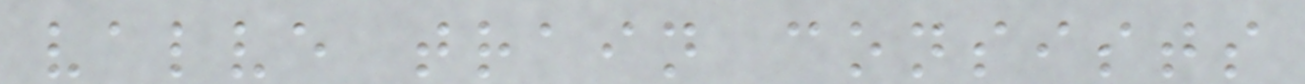valve train consists
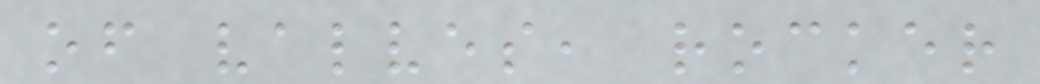of valves, rocker
